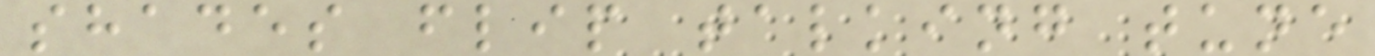shades flip talking tune
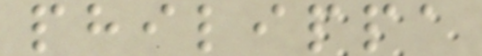philippa
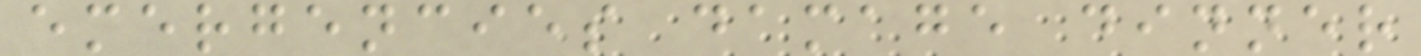emergencies damage dinner
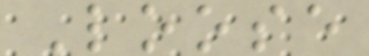Loose
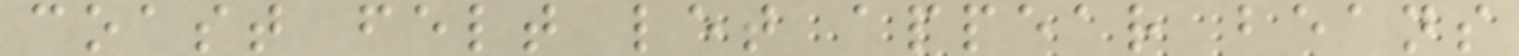coast felt let appear beans
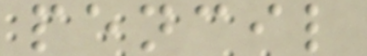pencil
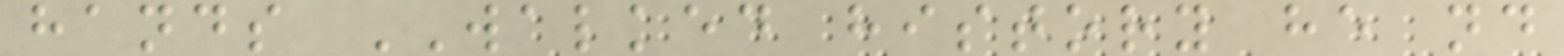hands WALKED history he nd
